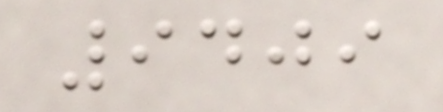9409
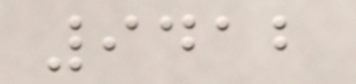9412
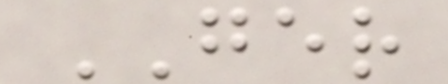GER
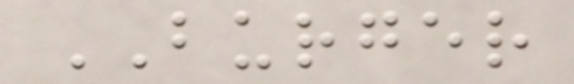BURGER
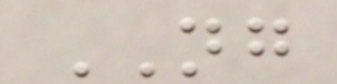NG
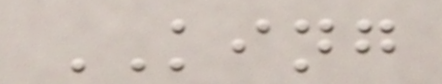KING
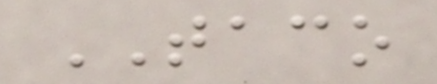TACO
